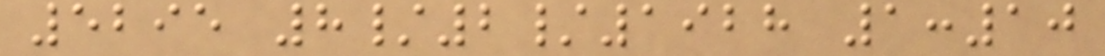5295 8/2/1928 1:10
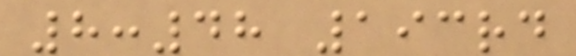8:48 193rd
